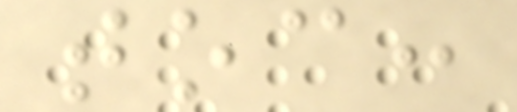toc:
